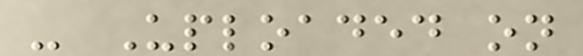- Uploaded on
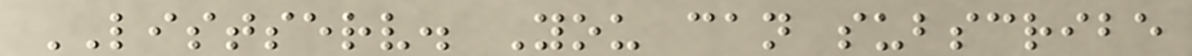LISTSERV. You can subscribe
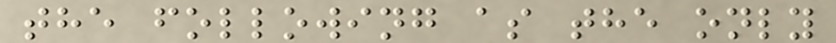the following as the only
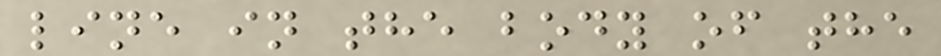line in the body of the
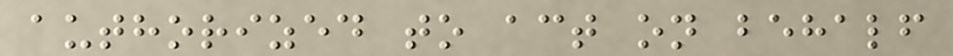authorized to act on behalf
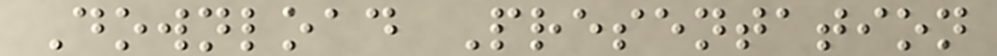Download Presentation
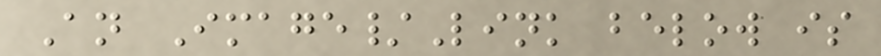An Image/Link below is
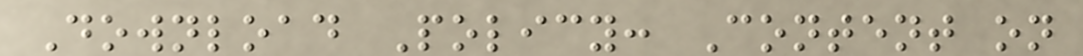Download Policy: Content on
